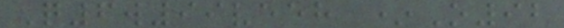Q6w99veeh *O92
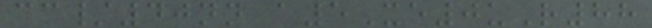cc/40nn a5Xe0uR88
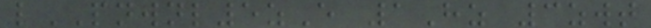lPNWNL5zE 1Hz 3zwt
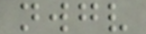nwgv
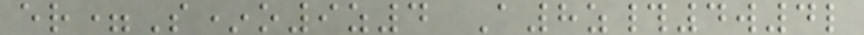er=S*o9z4 A8z#4w4l
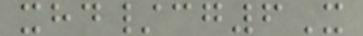xhd/cg6X
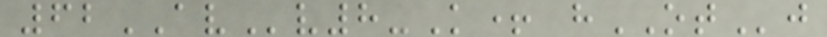62AVv8-K+ hOTj
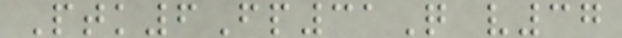Ptk6Fp31Q v37
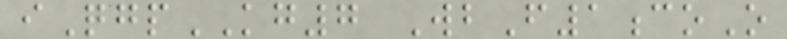iQgpKG7 WbF1coO
